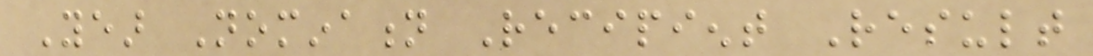Year Nomination Recipient Result
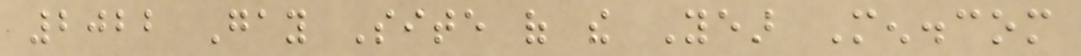2022 Gay Site of the Year Men.com
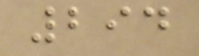294
